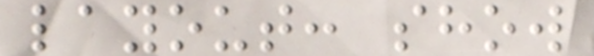layout: show
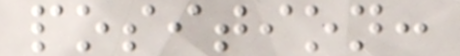position:
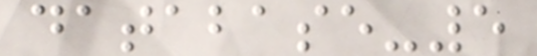database-5
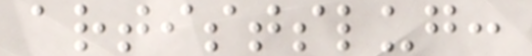artistslug:
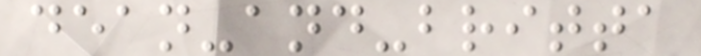dean-and-britta
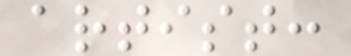artist:
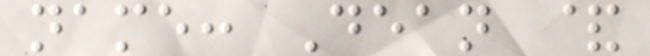name: Dean &
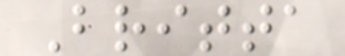Britta
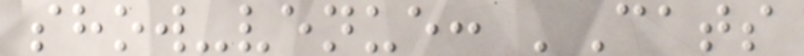show-venue: 'Cats
